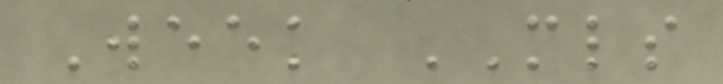Week MLS
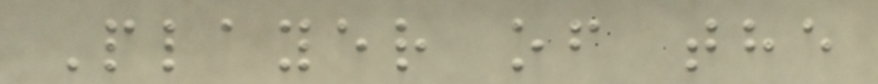Player of the
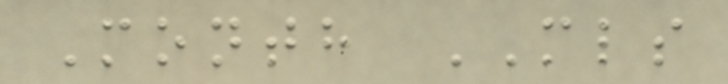Month MLS
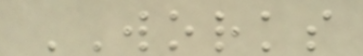WORKS
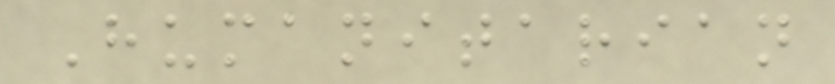Humanitarian
